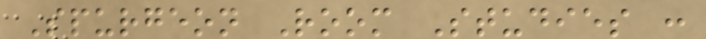Spurgeon Room Studies :
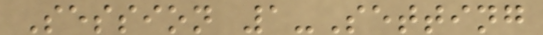Session 1-Setting
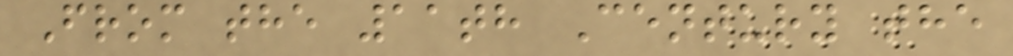From the 11th Century the
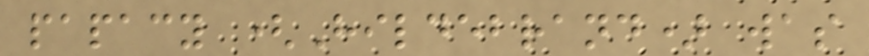papacy (Hildebrand) was
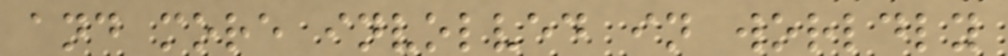and more involved in worldly
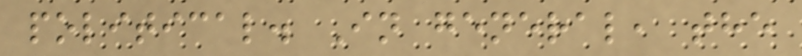political. In general, the
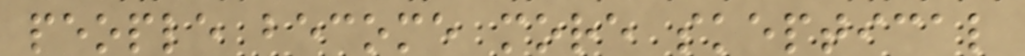people become more skeptical
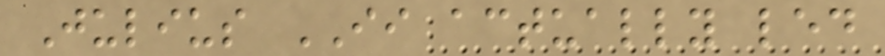Julius II actually led
